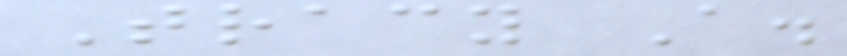Tracy A.
